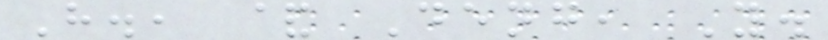H., & Deng, Y.
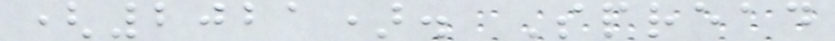(2021). Spread
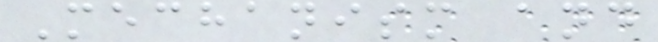Mechanism and
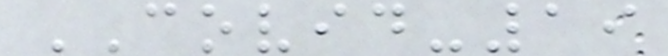COVID-19
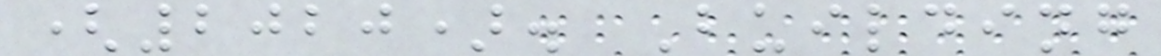(2020). Building
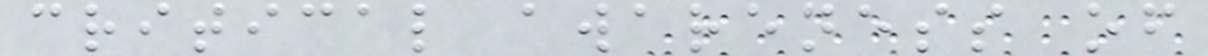critical awareness of
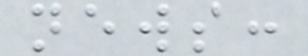news:
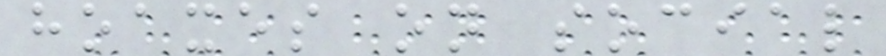hoaxes on social
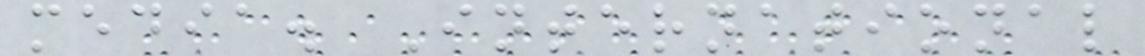media. International
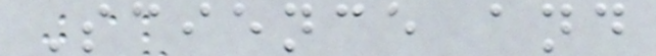Science and
